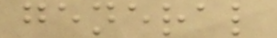general
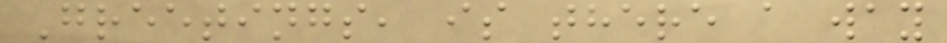Greetings, is there a way
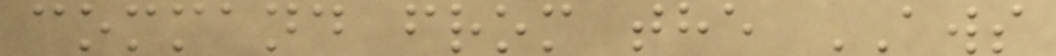command from the AWS
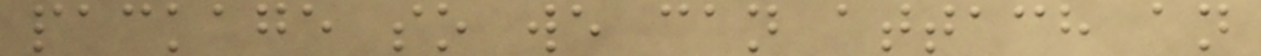package so we can attach an
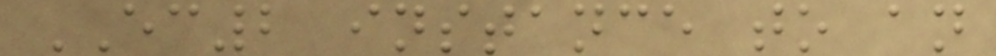EC2 instance to an
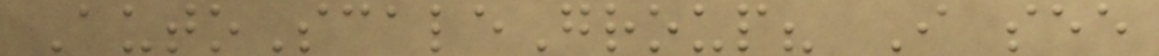AutoScaleGroup? I see
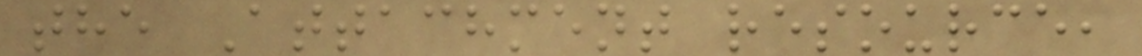the Attachment resource,
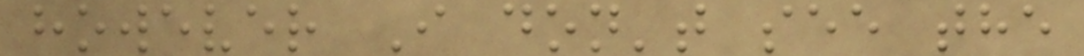however I don't see the
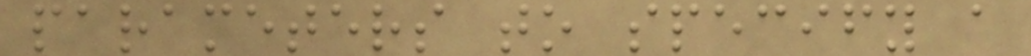parameters to specify a
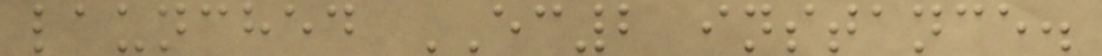launched EC2 instance.
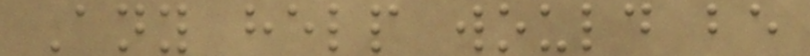Any help would be
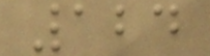124
